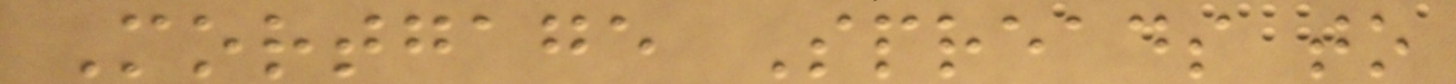Mortgage Spreads to
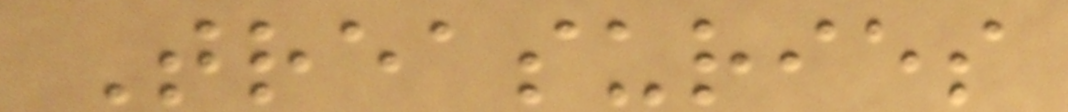Treasuries
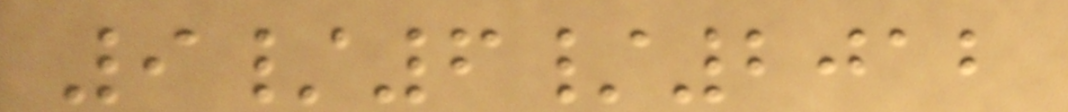9/6/2012
